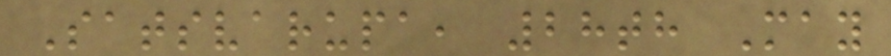Satsvarupa, 28th May
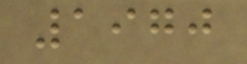1970
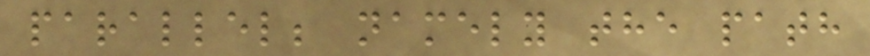parallel; namely the path
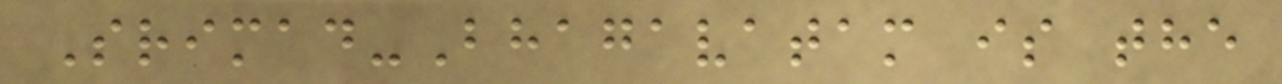Srimad-Bhagavatam is the
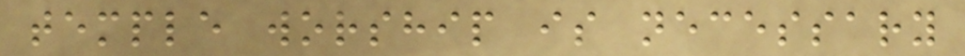temple worship is necessary
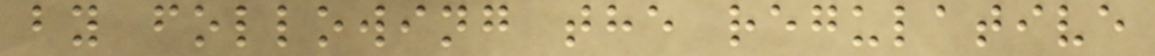by following the regulative
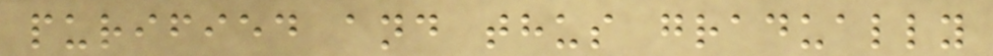purified and thus gradually
